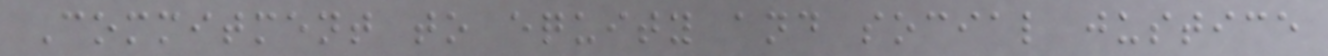Commitment to equity and social justice
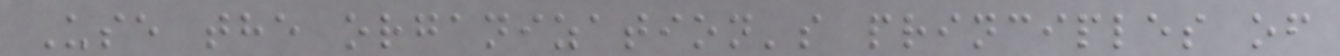Use the organization's principles of
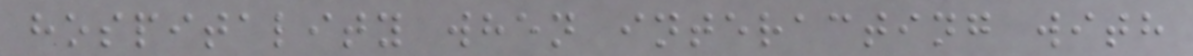hospitality when interacting with
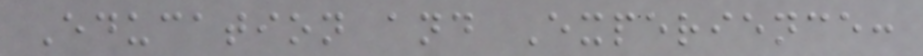Education and Experience:
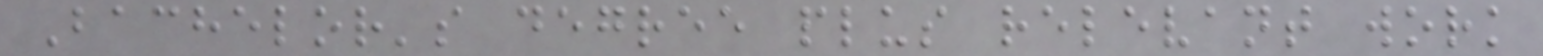Bachelor's degree plus relevant work
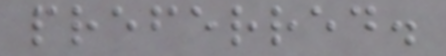preferred.
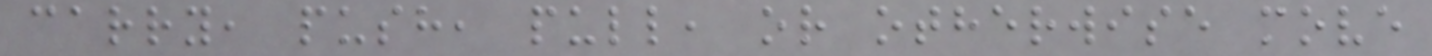carry, push, pull, or otherwise move
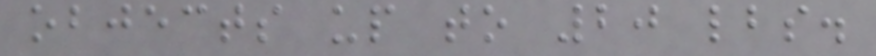objects up to 20 lbs.
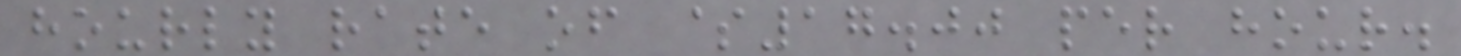hourly rate of $17.00 per hour.
